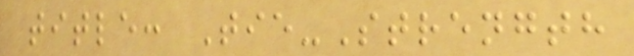title: Tie-Strength
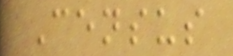Census
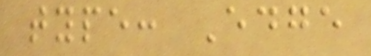type: Edge
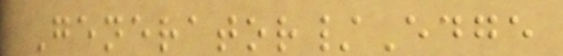Generator/Edge
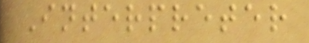Interpreter
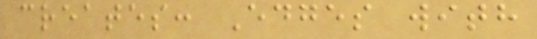creates: Edges with
